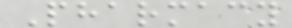Pharmacy
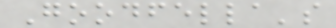Goodfella's
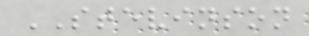STEVINSON
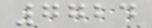7724
